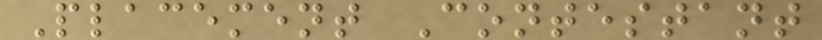Placement Contestant
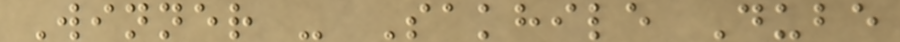Winner - Sakhile Dube
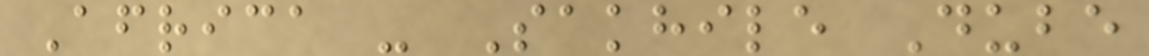Africa - Sakhile Dube
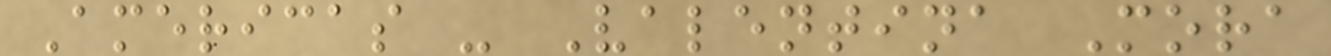Americas - Valentina Mora
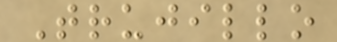Trujillo
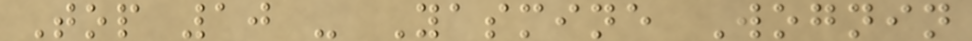Top 10 - Yasmine Wognin
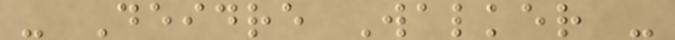- Deidre Walker -
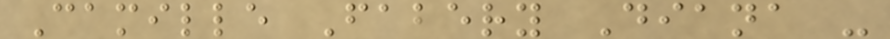Camille Fabery Diana -
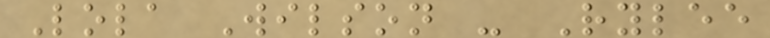Lola Wilson - Rylee
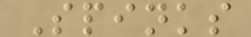Spinks
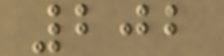202
